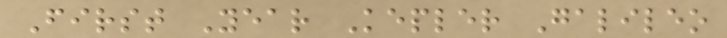First Year Kepler Galileo
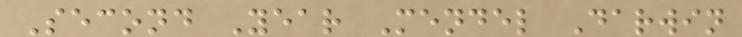Second Year Mendel Darwin
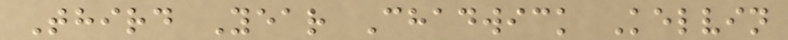Third Year Chadwick Kelvin
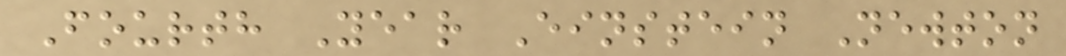Fourth Year Einstein Newton
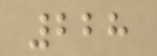228
